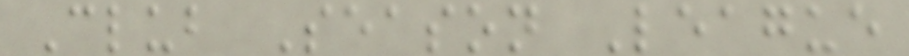Club Season League
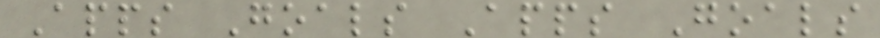Apps Goals Apps Goals
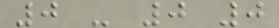0 - 0 0
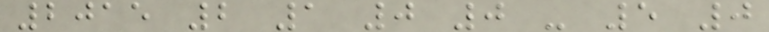2015 2 1 0 0 - 5 0
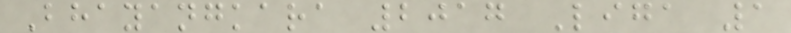Bhayangkara 2017 Liga 1
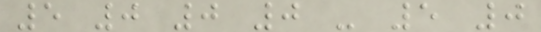5 0 0 0 - 5 0
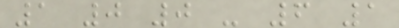1 0 0 - 6 1
